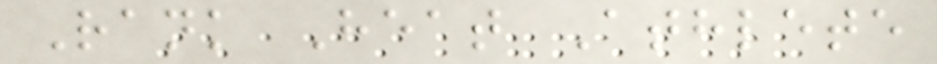Rank Heat Athlete
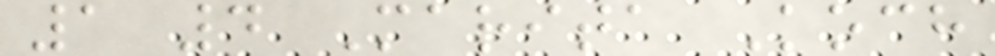1 4 Marita Koch
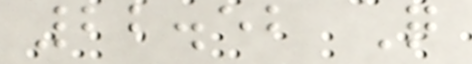22.52 Q
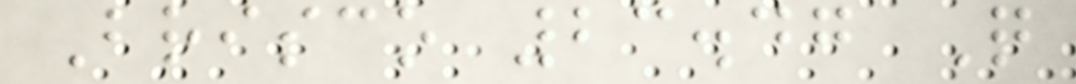Brisco 23.47 Q
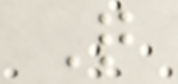Q
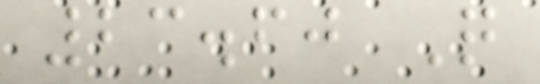23.60 Q
